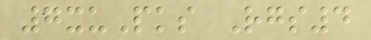7xuPks Rgs4
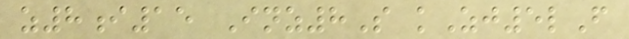z8i15 Inz8S kZj5lF
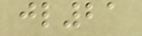jl21
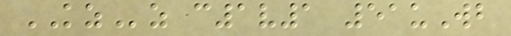KZz c1v1 51uWb
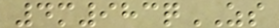4m983qZS
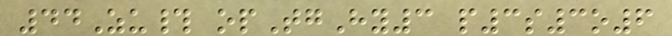44Zu# opTgHy3 p3s3o6
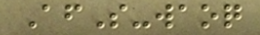AfS-waoq
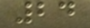24
